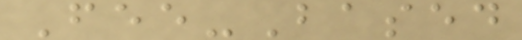Fee-Based
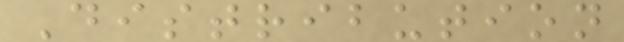Distribution
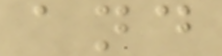and
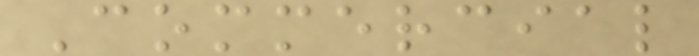Commercial
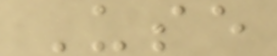Use
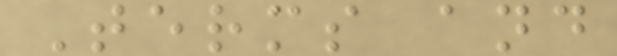Terms and
